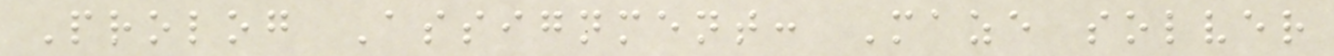Prolog Assignment: Maze solver
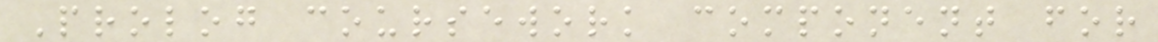Prolog coursework component for
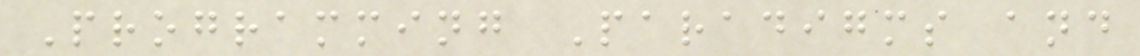Programming Paradigms and
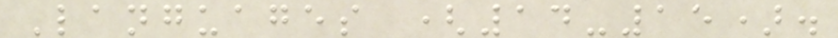Languages (14-15).
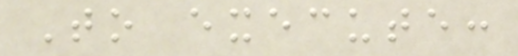To execute:
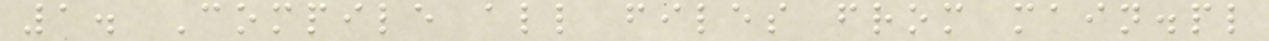1. Compile all files from main.pl
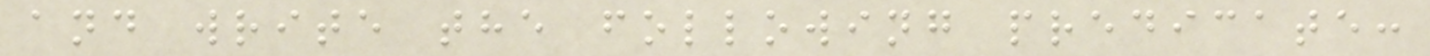and write the following predicate:
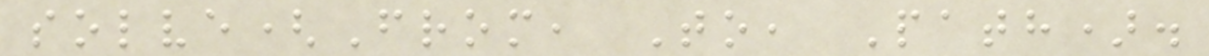solve(From, To, Path).
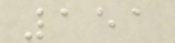151
